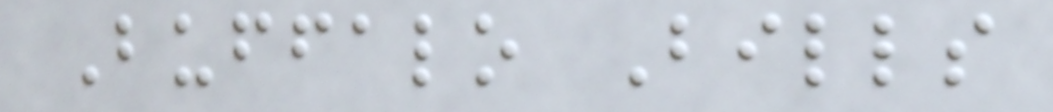Buffalo Bills
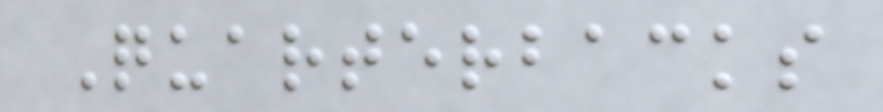Quarterbacks
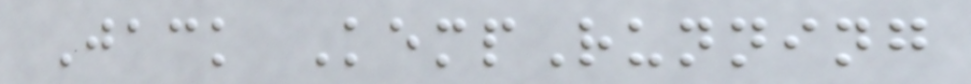Jack KempRunning
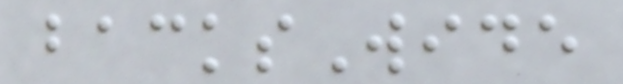backsWide
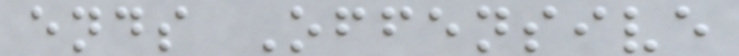ends Offensive
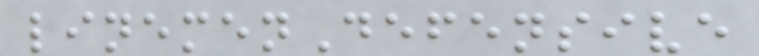linemenDefensive
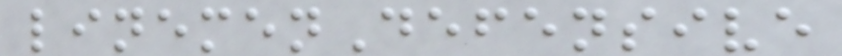linemenDefensive
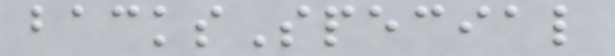backsSpecial
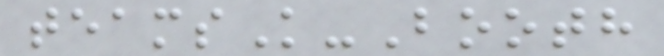teamsK-Booth
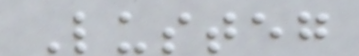Lusteg
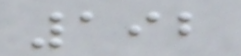192
